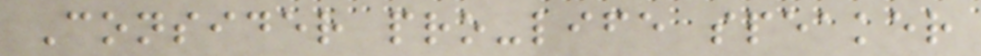Consider pro-life speaker
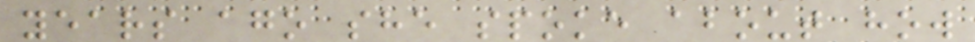years ago she spoke about how
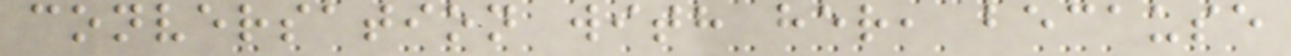conversation with her, because
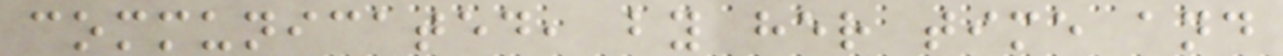communicated, by her time and
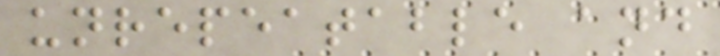unrepeatable and
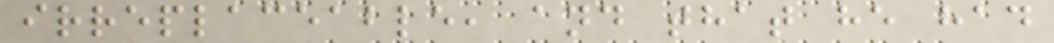irreplaceable, and that he had
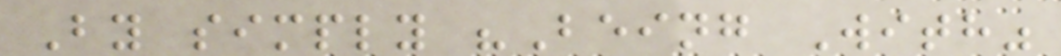By simply "Being With"
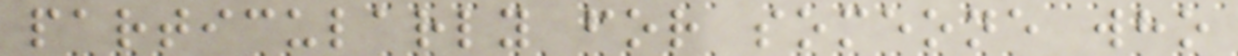particularly for someone who
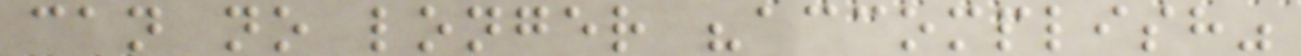can no longer "accomplish"
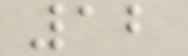12
